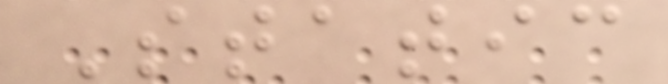Static
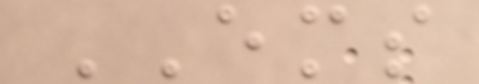EMS
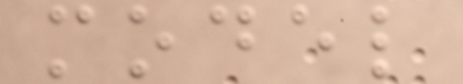model
